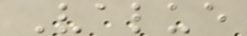Value
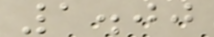1.00
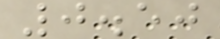0.50
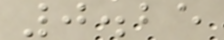0.25
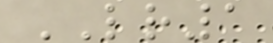LR1
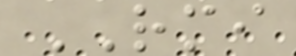RMI
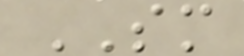SM
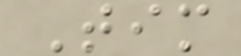Tim
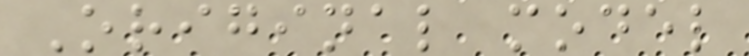Original model
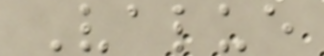Value
